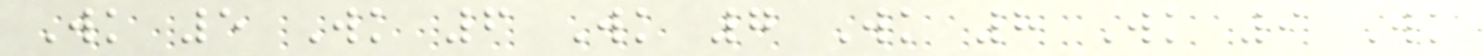Wk 5 Wk 6 Wk 7 Wk 8 Wk 9 Wk
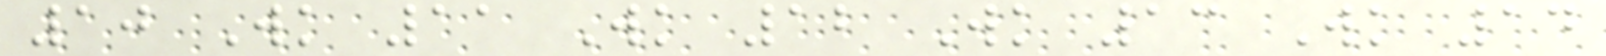10 Wk 11 Wk 12 Wk 13 Wk 14
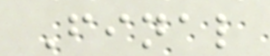Final
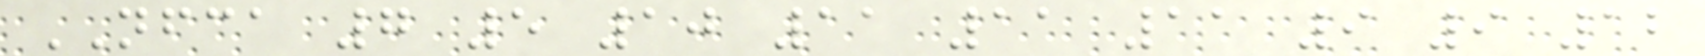NFCA 7 5 10 11 11 11 9 9 12
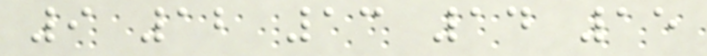9 12 13 14 15
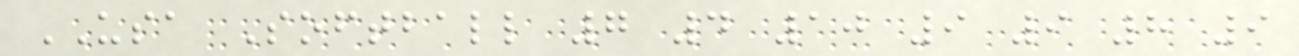USA Softball 7 4 10 9 9 8 9
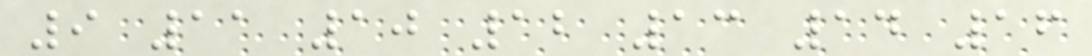9 11 10 12 13 14 16
